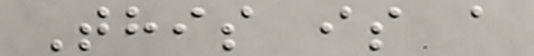This is a
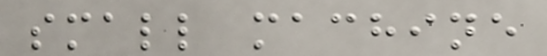small machine
